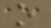o
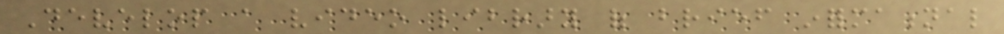Develop a video library of brief informational
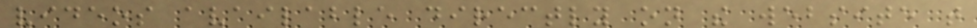videos available directly on the website that
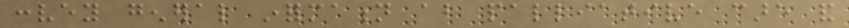convey general information about palliative care and
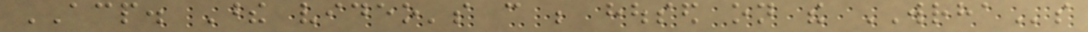ACP. These video's can be housed on the WRHAs
